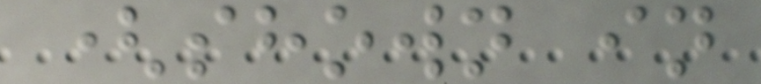(shown in
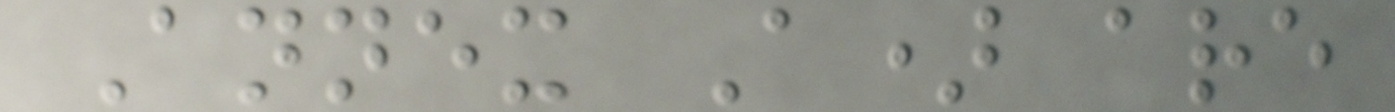Annex A) are
